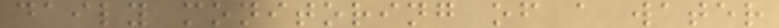daily monitoring of a water
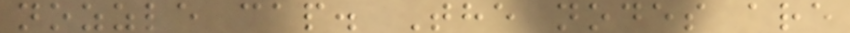nozzle cap. The nodes are
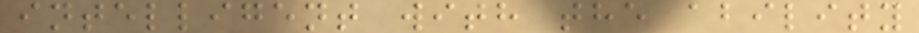intelligent with the ability
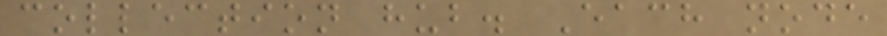collection hub. Each node
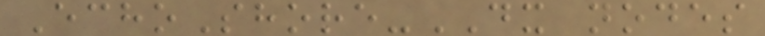EchoShore-DX nodes
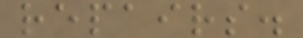repairs.
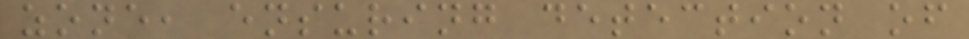zone, ensuring detection of
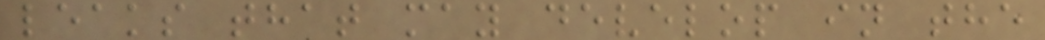leaks that may develop in the
